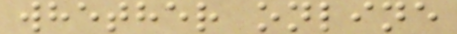whether online
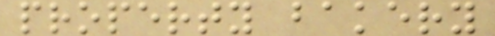property bakery
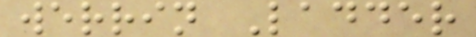werrin Ladder
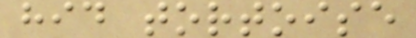hid tortoise
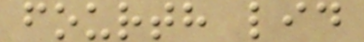fourth lid
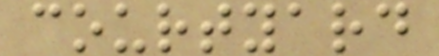courtyard
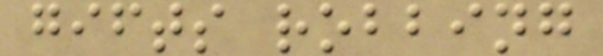gifts robbing
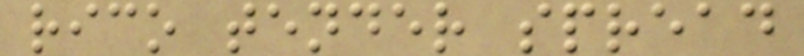rico tender spread
